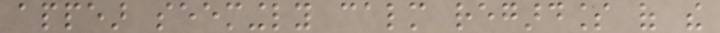appear seemingly calm regardless of the
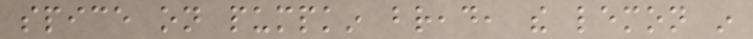spice on pumpkin bread, the lemon in
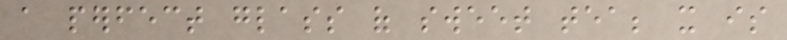a perfect glass of sweet tea; it is
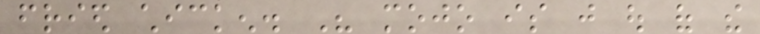fried chicken. His mojo is just out of the
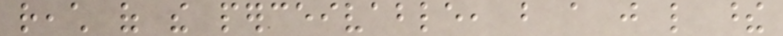reach of the perceivable, but a just like these
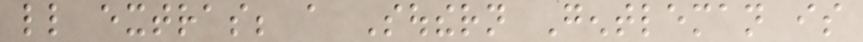little extras; a Southern Gentleman is
